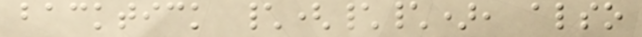backtick \(\\), also
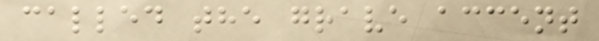called the grave accent
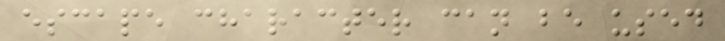escape character can be used
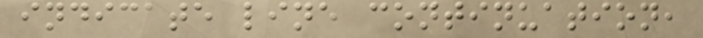indicate line continuation,
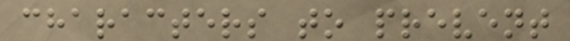characters to prevent
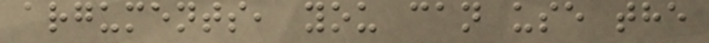arguments, you can use the
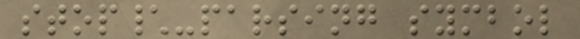stop\-parsing symbol
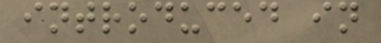introduced in
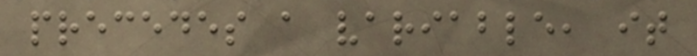precedes a variable, it
